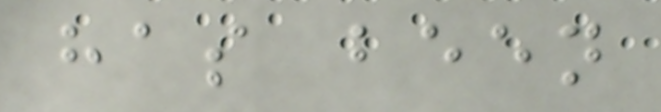has been
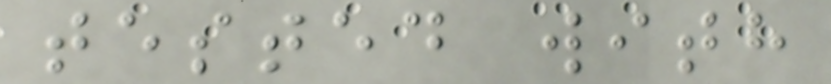tested with
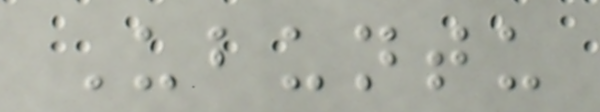Ubuntu
